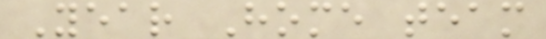Year Home team
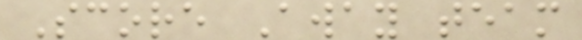Score Away team
